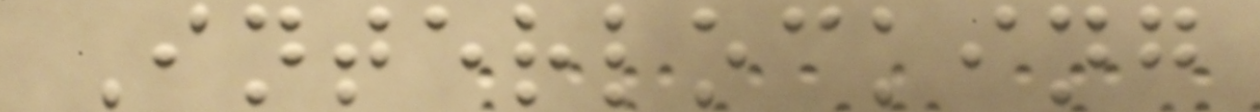Interlocking
